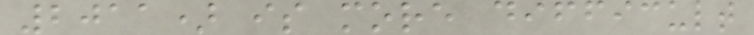2011) is more difficult
